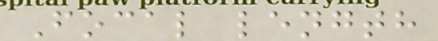Focal length
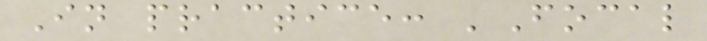In practice: 'Focal
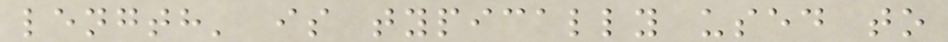length' is typically used to
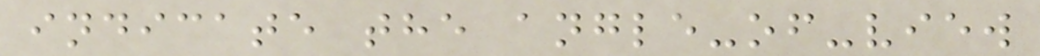indicate the angle-of-view
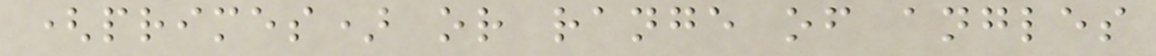(primes) or range of angles
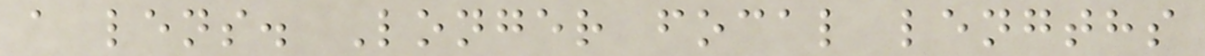a lens. Longer focal lengths
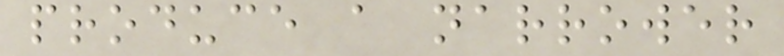produce a narrower
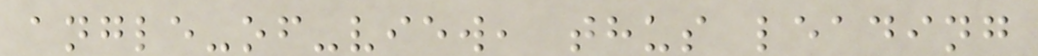angle-of-view, thus leading
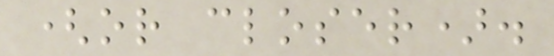(or closer).
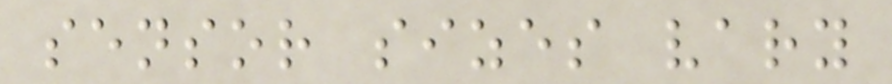sensor sizes vary
